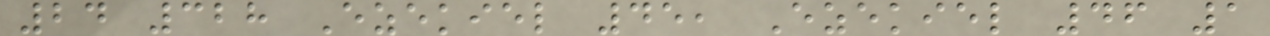24 328 Ezekiel 45, Ezekiel 46 1
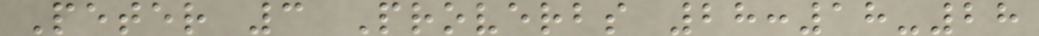Peter 3 Proverbs 28:18-28
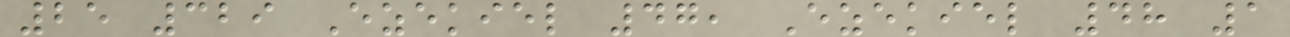25 329 Ezekiel 47, Ezekiel 48 1
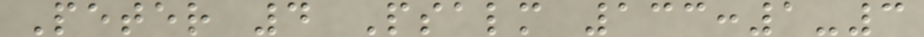Peter 4 Psalm 133:1-3
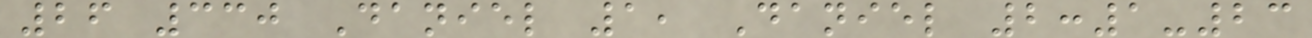26 330 Daniel 1, Daniel 2:1-23
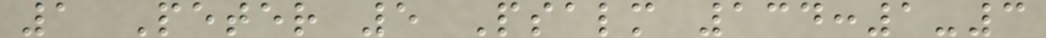1 Peter 5 Psalm 134:1-3
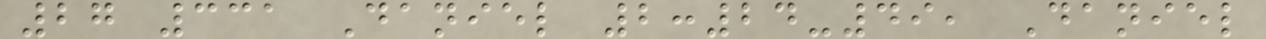27 331 Daniel 2:24-49, Daniel
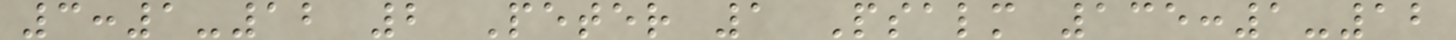3:1-12 2 Peter 1 Psalm 135:1-12
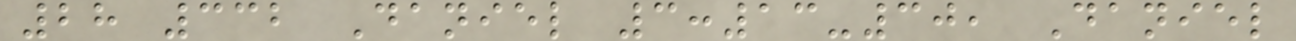28 332 Daniel 3:13-30, Daniel
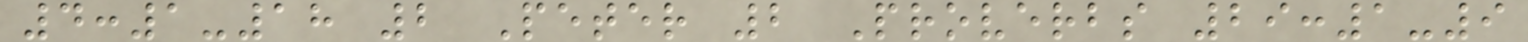4:1-18 2 Peter 2 Proverbs 29:1-9
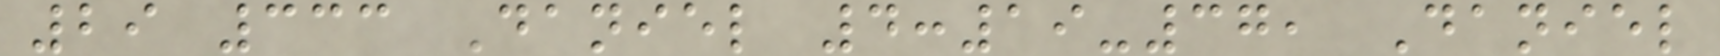29 333 Daniel 4:19-37, Daniel
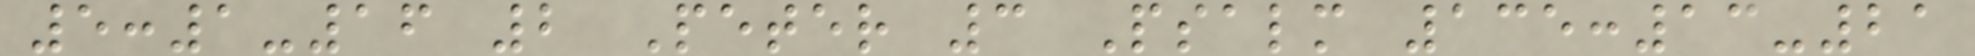5:1-16 2 Peter 3 Psalm 135:13-21
